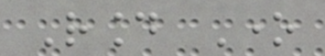Round One
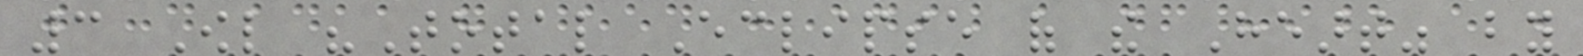3 Owl "Total Eclipse of the Heart" by
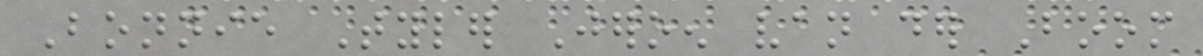Bonnie Tyler Jeroen van der Boom
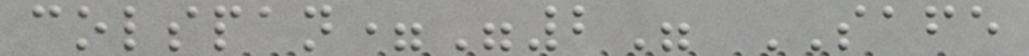colspan="2" SAFE
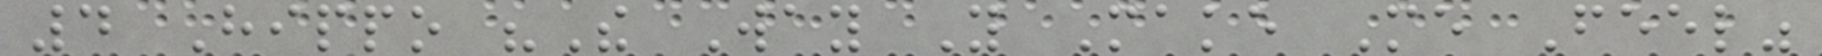4 Hippo "The Way You Make Me Feel"
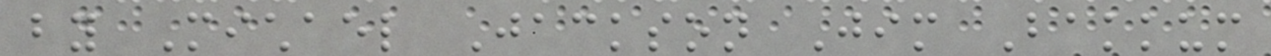by Michael Jackson Jim Bakkum
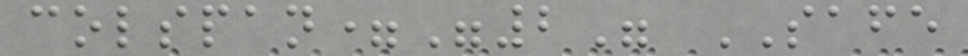colspan="2" SAFE
